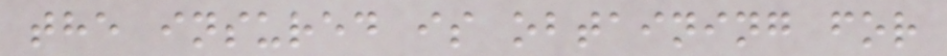the insured is obtaining for
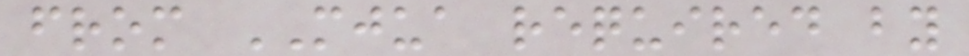from MJUA required by
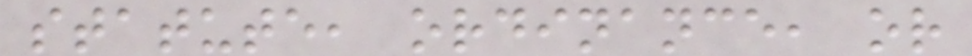statute, ordinance, or
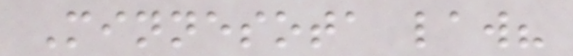Minnesota law?
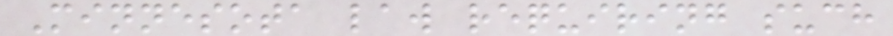Minnesota law requiring such
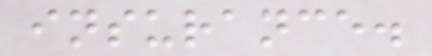insurance.
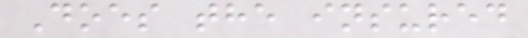Does the insured
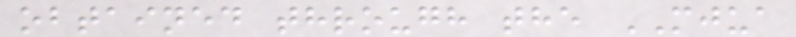obtained through the MJUA
